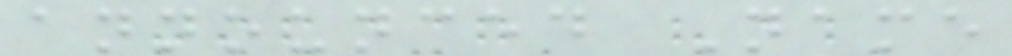announced Name
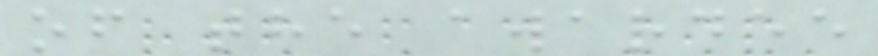of the awardee
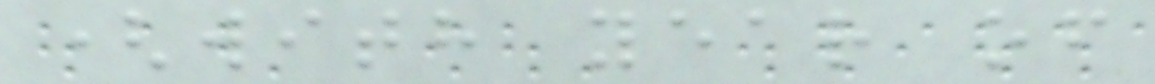(with year of
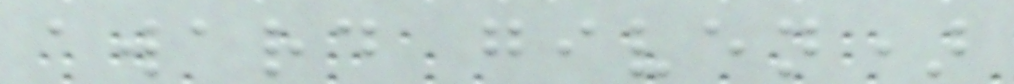award given)
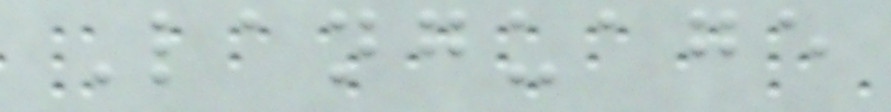Language
